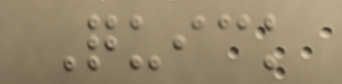Quick
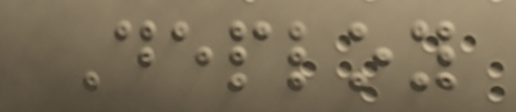Deploy
